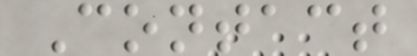Contact
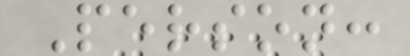Person:
